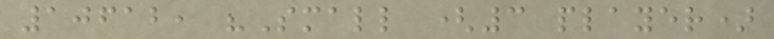10612, "Small (3 player)
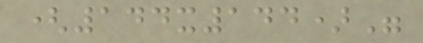(144x144)"
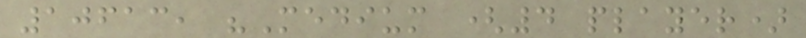10613, "Medium (4 player)
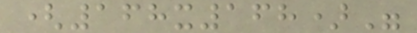(168x168)"
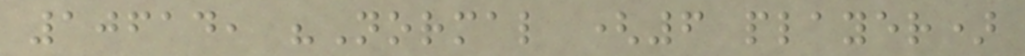10614, "Normal (6 player)
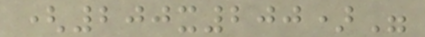(200x200)"
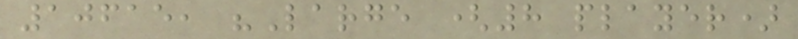10615, "Large (8 player)
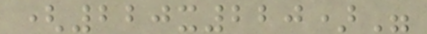(220x220)"
